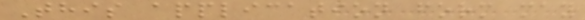This application form may
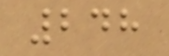248
